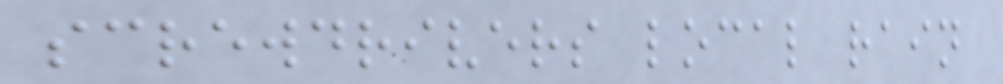screwdrivers local rain
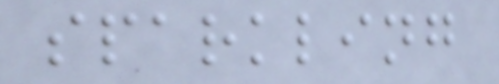sparkling
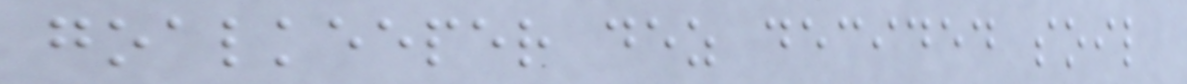goalkeeper dez decided soil
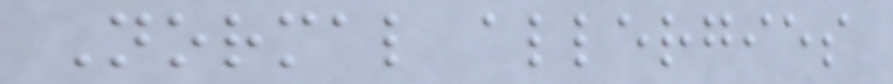Normal allergies
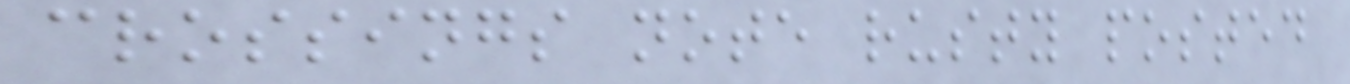crossings note rusty posted
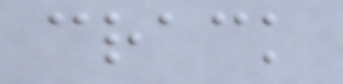crack
